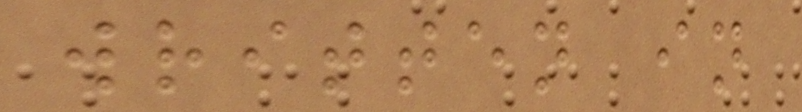written in
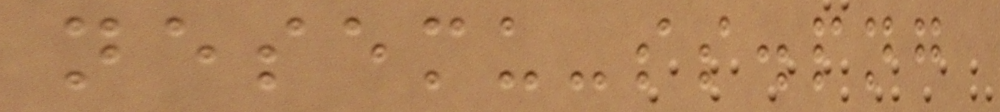nesemu-ss.png
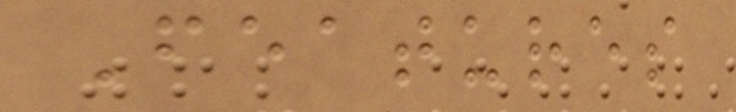Features
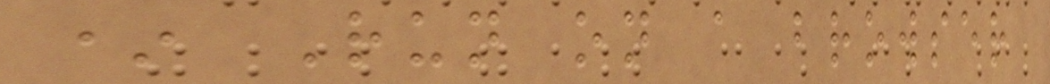* Run on a browser
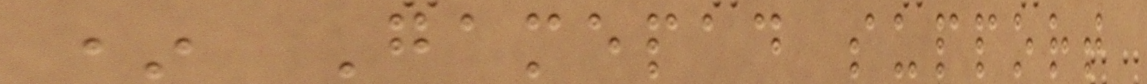* Gamepad support
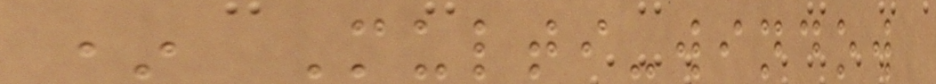* Multi-window
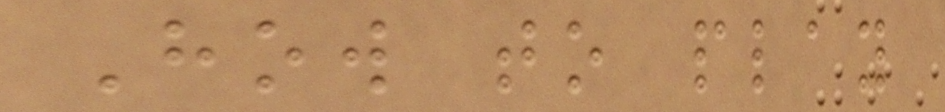How to play
